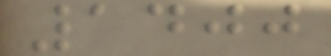1400
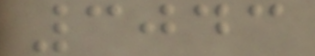3043
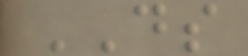DS
